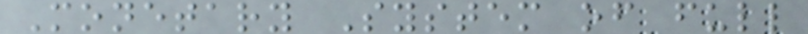Monetary System of full
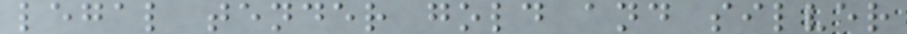legal tender gold and silver
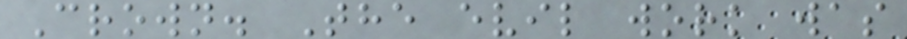Crown. The evil work was
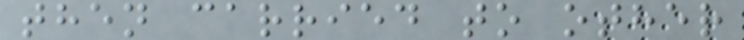then carried to other
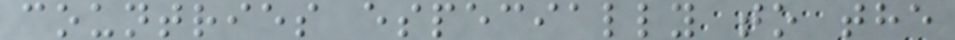countries especially to the
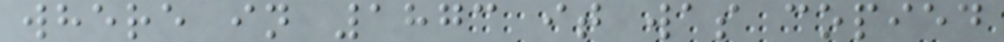where in 1873 it was copied
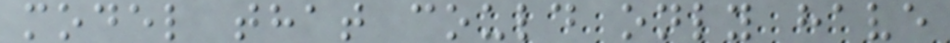model that could only have
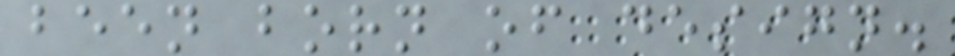been born of design.
